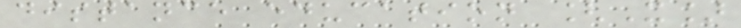distance education [X]
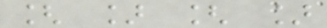[ ] [ ]
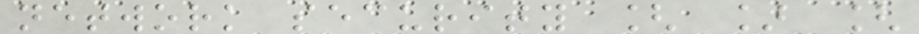network security [ ] [
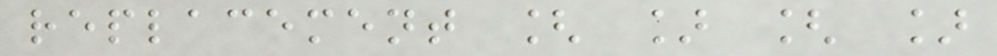replacement [ ] [ ]
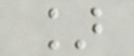]
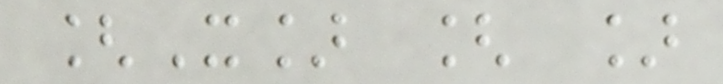[X] [ ]
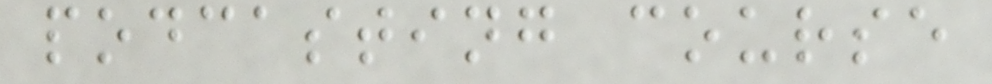podcasting course
